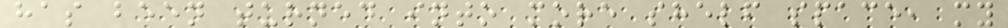has been turned into more shelf space, my
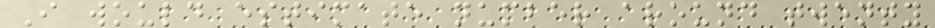I would estimate number around twenty
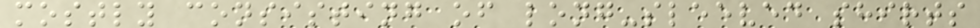mostly consisting of long-sleeved shirts
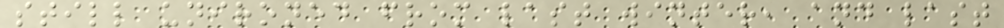still unironed from last winter, and last
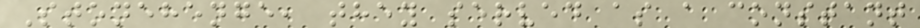Stonehenge, they served as a constant
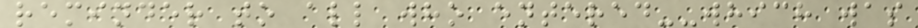reminder to all who entered--which was
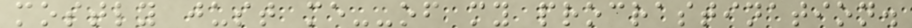mostly just me--of my procrastination.
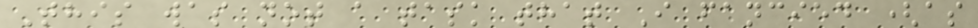This was not a task that I fancied (as
